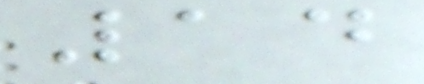14
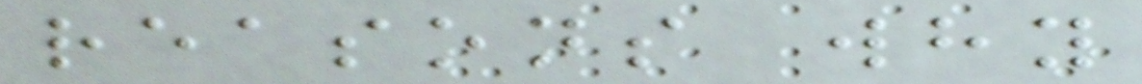reasons why
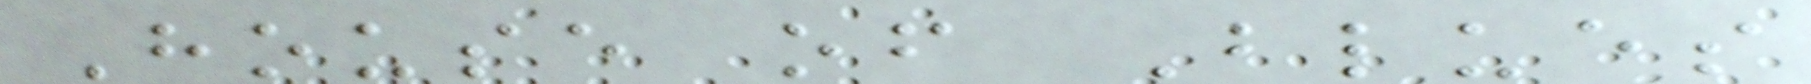House of Blues
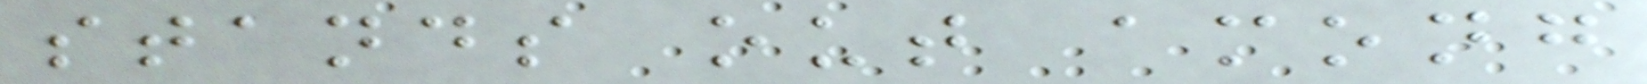stands out among
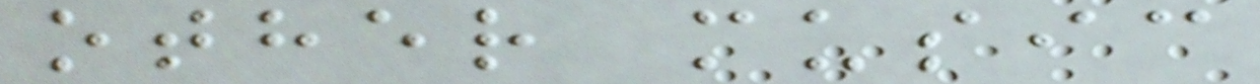other music
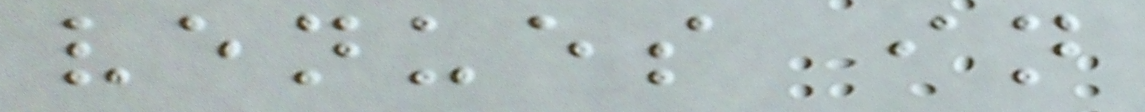venues in
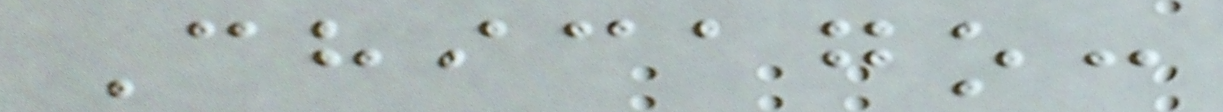Chicago:
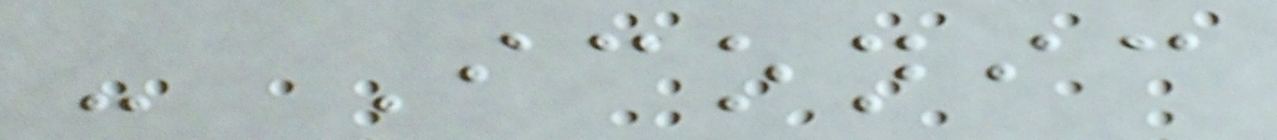- Iconic
